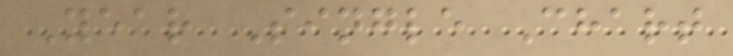Year Single Chart
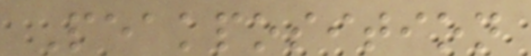Peakposition
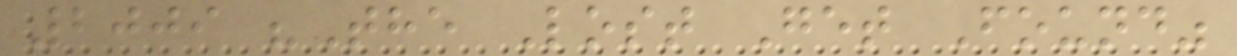2009 "The Lost Get Found"
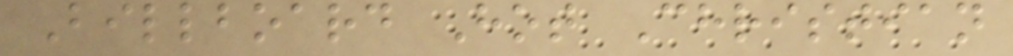Billboard Hot Christian
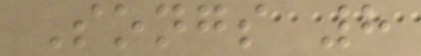Songs 8
